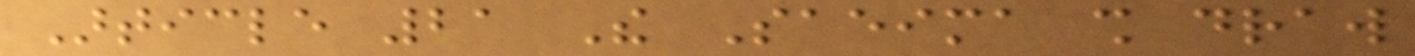Article 21 The Saeima shall draw
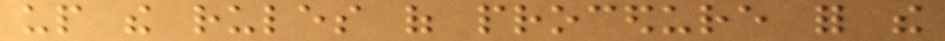up the rules of procedure for the
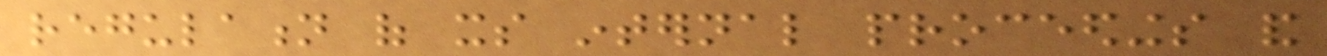regulation of its internal proceedings and
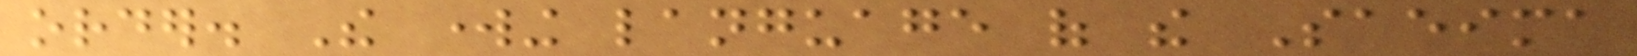order. The working language of the Saeima
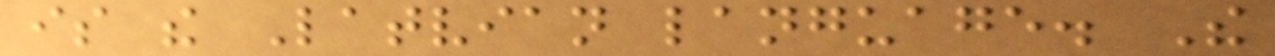is the Latvian language. The
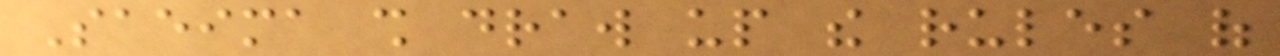Saeima shall draw up the rules of
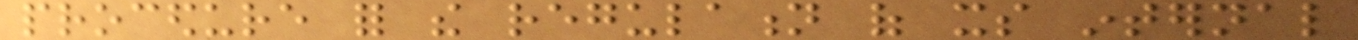procedure for the regulation of its internal
